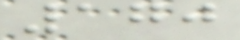170
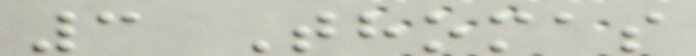3 Thomas
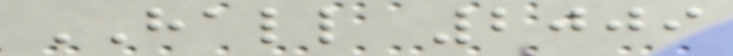HALL 2009
